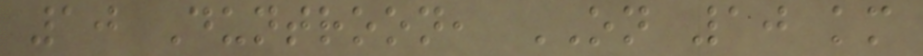10 Duntroon, ON 10 km
